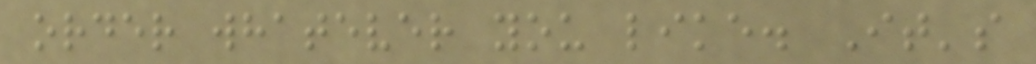order whatever you like. It's
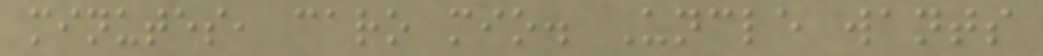minutes, caro mio. Uncle wants
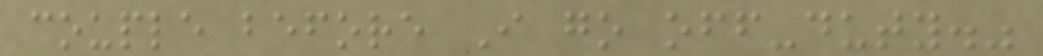couple before I go off-duty."
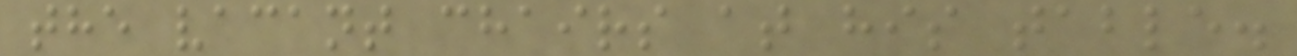the vacant chairs at his table.
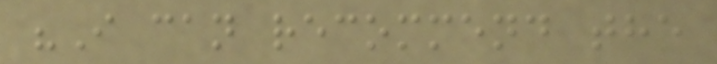"I can recommend the
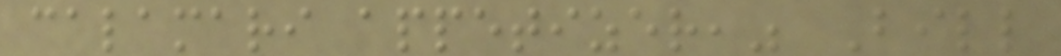calamari appetizer," Bill
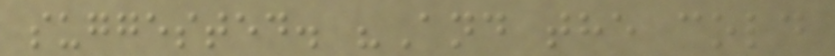suggested. "And the cold
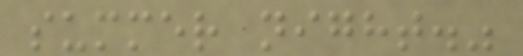summer night."
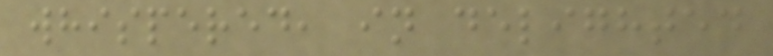whispered, in delighted
